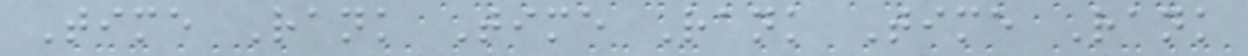Time Rank Time Rank Time Rank
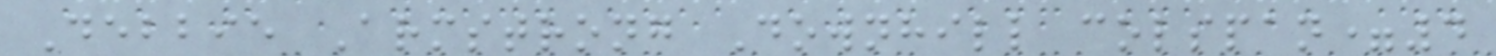Debbie Armstrong Downhill colspan=4
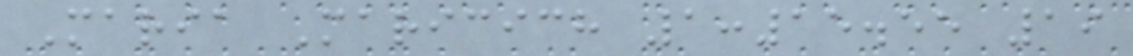Maria Maricich 1:15.55 19
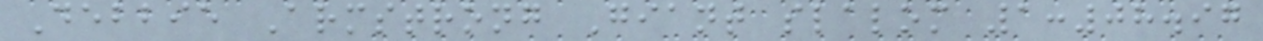Debbie Armstrong Giant slalom 1:08.97
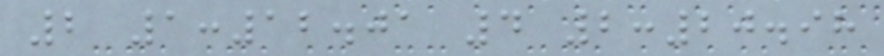2 1:12.01 4 2:20.98
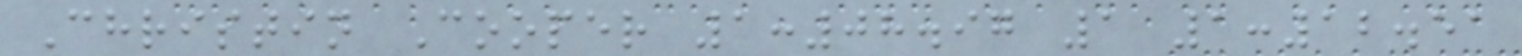Christin Cooper 1:08.97 1 1:12.51
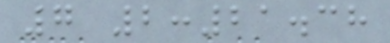7 2:21.38
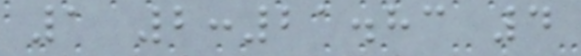1 2:21.83 4
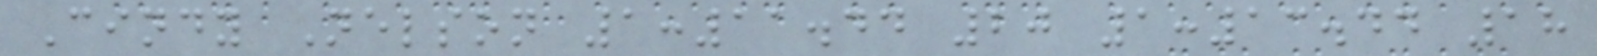Cindy Nelson 1:11.44 20 1:13.44 18
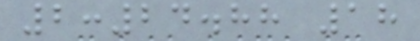2:24.88 18
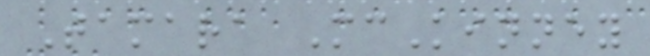Tamara McKinney
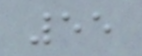55
